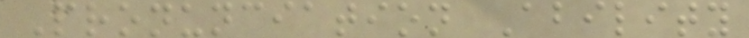Pronunciation Ability
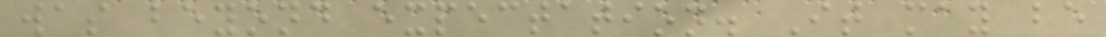was beyond expectation. It may be
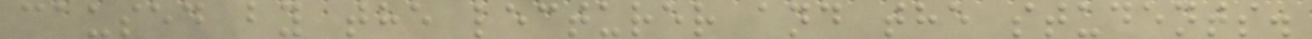caused by the lecturer and the students.
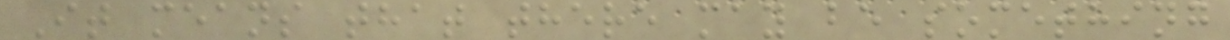It means that there may be something
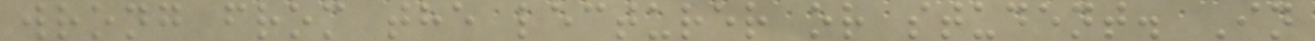wrong from the lecturer or student. In
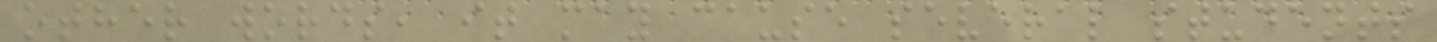other words, it may cause several students
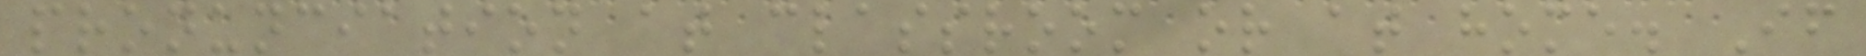pronunciation at classroom or at home. If
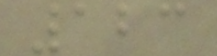123
